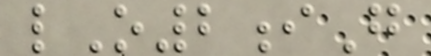lO2iG
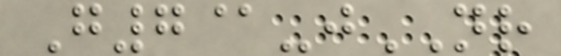G7@-jNR
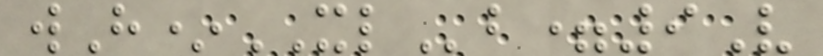wH*XLb=9V
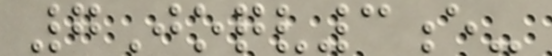7Joqv3e-
